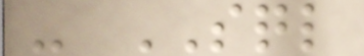- SQL
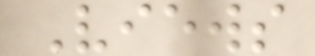Views
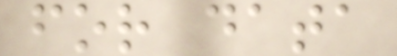for data
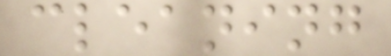cleaning
